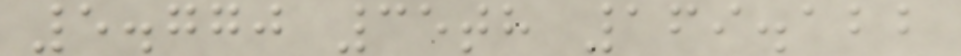5.770 35th 169.122
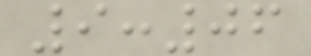9:06
